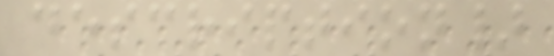description}
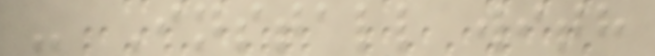- Install with
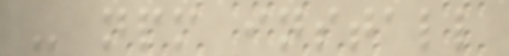- npm install
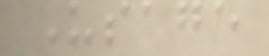Usage
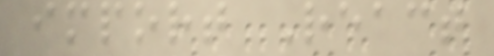import React
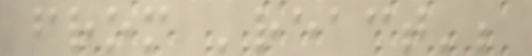from 'react';
